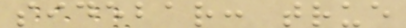sidebar: true
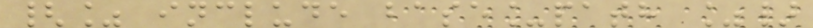{% include base_path %}
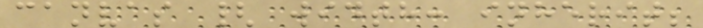canvas { width: inherit;
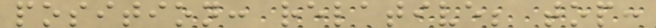position: relative; top:
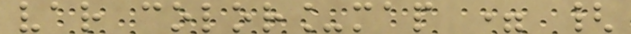var color_map = {
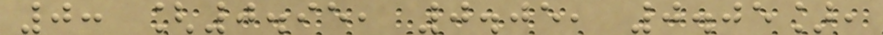0: [0.95, 0.05, 0.05],
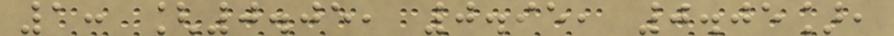1: [0.05, 0.95, 0.05],
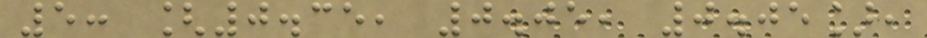5: [0.35, 0.05, 0.05],
